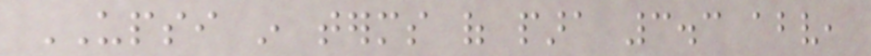UPSI in terms of para 3.3 above,
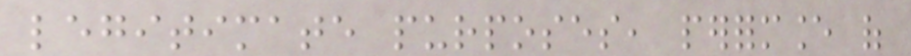legitimate purposes, performance of
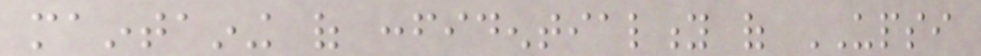maintaining of confidentiality of UPSI
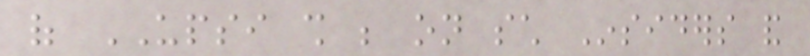of UPSI shall be on such Insiders and
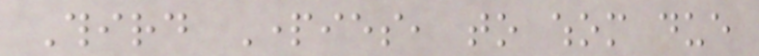Third Parties, to whom due
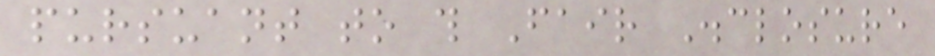pursuant to this Fair Disclosure
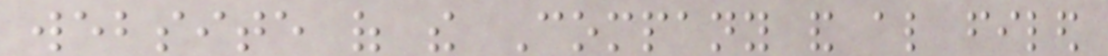website of the Company and also filed
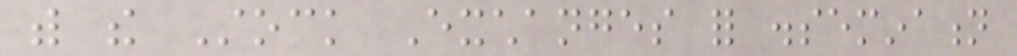with the Stock Exchanges for dissemination
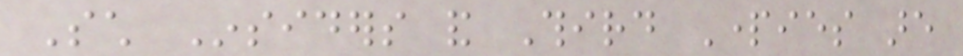Such Insiders and Third Parties are
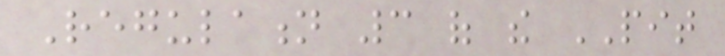Regulation 3 of the PIT
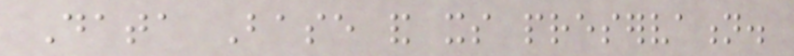Data Base and its preservation.
